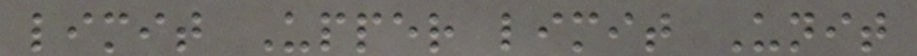limit Upper limit Unit
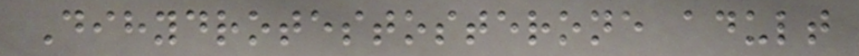Dihydrotestosterone adult
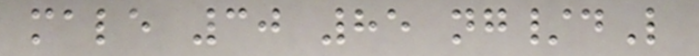male 30 85 ng/dL
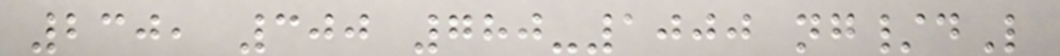230, 300 780-1000 ng/dL
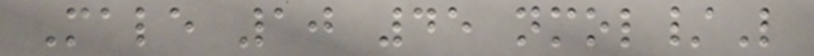Male 10 45 nmol/L
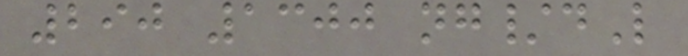290 1300 ng/dL
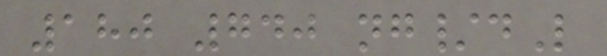180 740 ng/dL
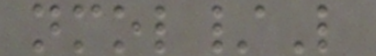nmol/L
